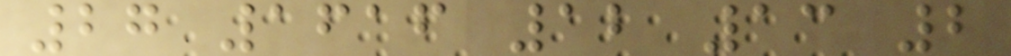27 1616 12 13 2
